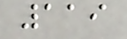119
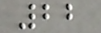22
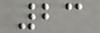23
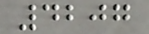4207
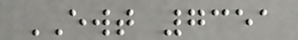EWT 7351
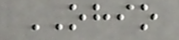OHIO
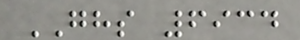GHS 6934
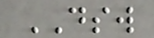DSW
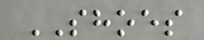SHOES
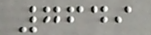7649
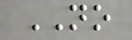NO
